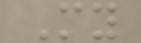My
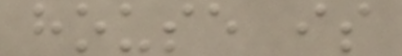house is
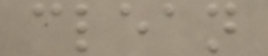clean
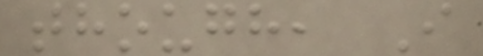though, I
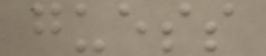guess
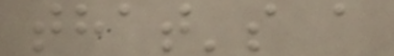that's a
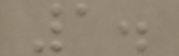1.
